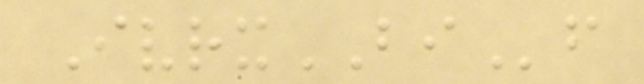IvrxBIf
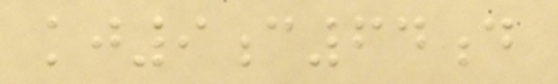kj9c64d
